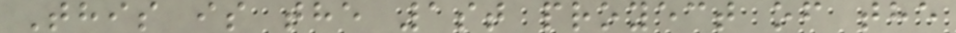This is the 1st proyect of the
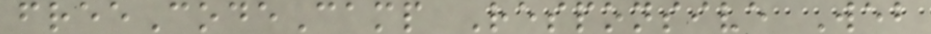freeCodeCamp Responsive Web
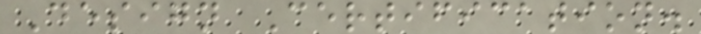Design Certification.
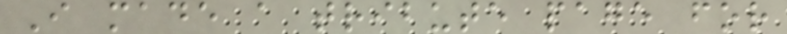I made a tribute page for
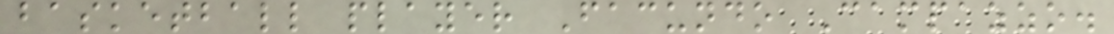basketball player Facundo Campazzo.
